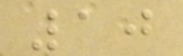10
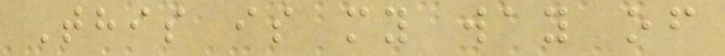This is my way of
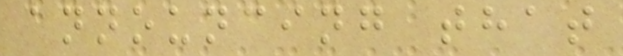announcing that
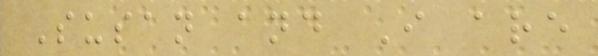Susan and I are
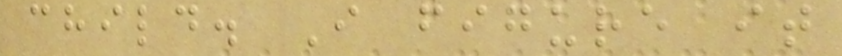child. I figure it
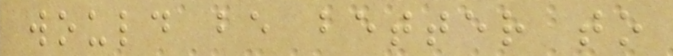would be better to
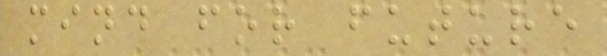mind for future
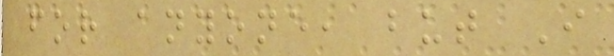for anyone, but I
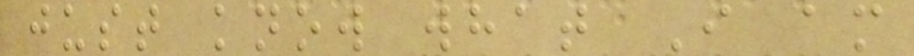just know what I am
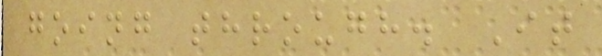going through. It
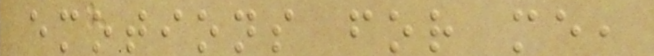emotions for me,
